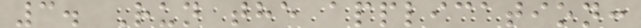3. Run the application:
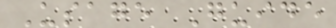Usage Guide
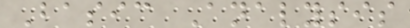Basic Analysis
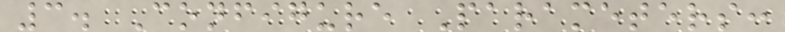3. Configure Parameters:
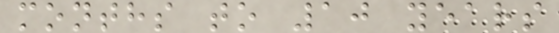months to 10 years
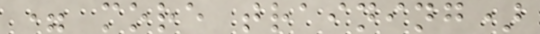= more training)
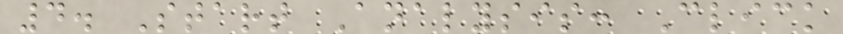4. Start Analysis: Click
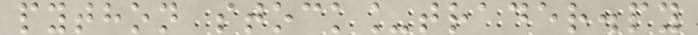python stock_trader.py
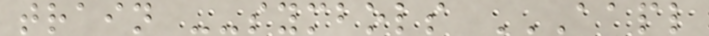train --symbols AAPL
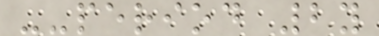--period 2y
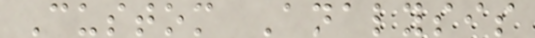Custom Analysis
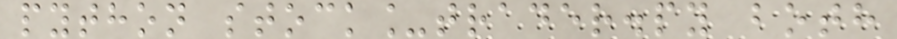python stock_trader.py both
